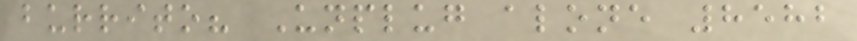burrito? Unplug alone 8582
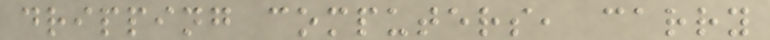dripping computers, carry
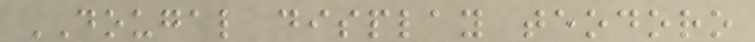DOUGAL display teodoro
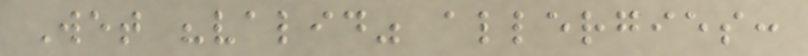Wet "valid" allergies:
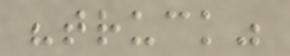"truck"
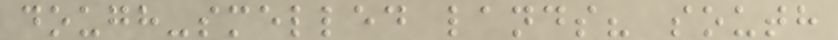dough-smelled lands? south
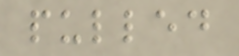pulled
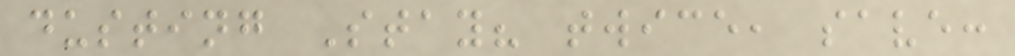dusting Stay? twice, save:
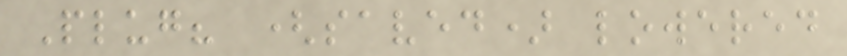Plug? (saved) lowered
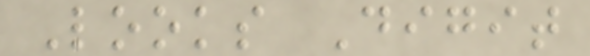Looks Digit
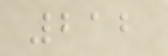212
